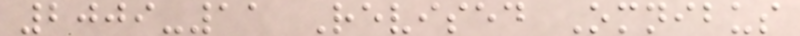2009-11 Revised Omnibus
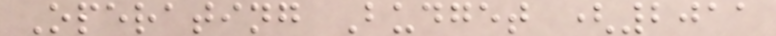Operating Budget (2011
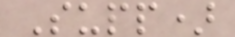Supp)
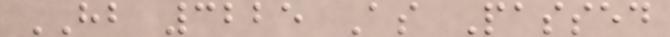HB 3225 As Passed
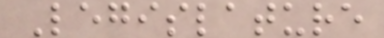Legislature
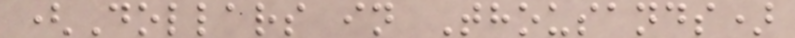(Dollars in Thousands)
